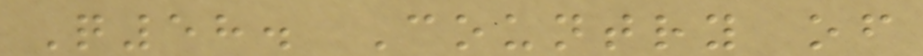Q58. Country of
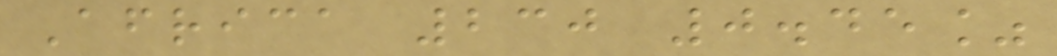Africa 230 0.45%
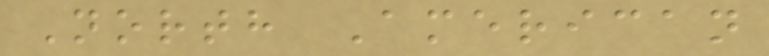North American
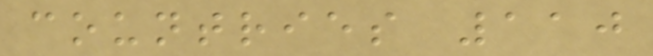countries 110
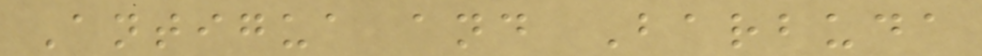Antigua and Barbuda
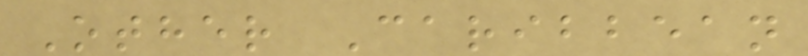Other Caribbean
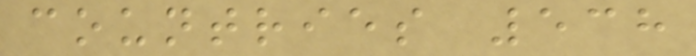countries 538
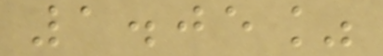1.05%
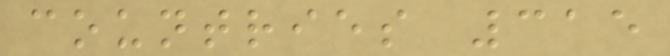countries 315
